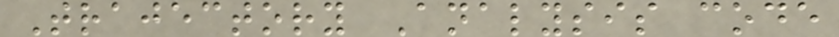Trajectory Analysis code
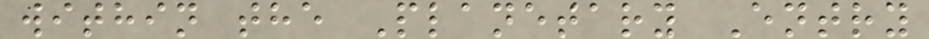within the Planetary Entry
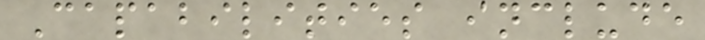Capabilities include
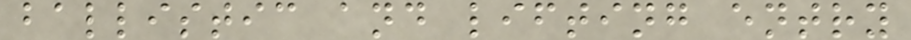ballistic and lifting entry
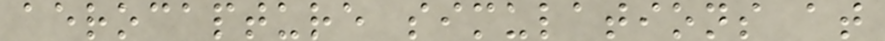aerocapture simulations at
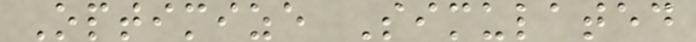Optimize Simulated
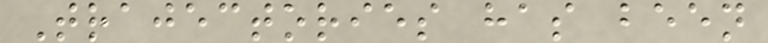Trajectories has been
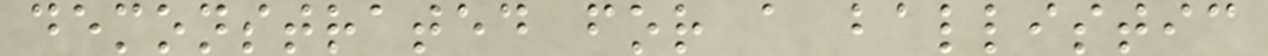demonstrated for a ballistic
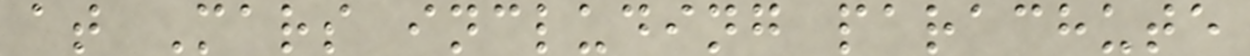at Mars including parachute
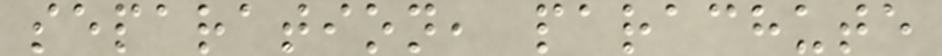separation, parachute
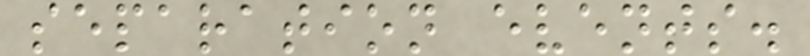separation events.
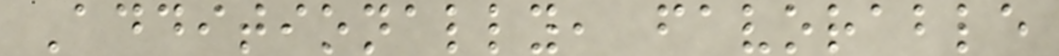Additionally, favorable
